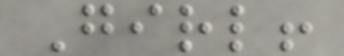Girl!
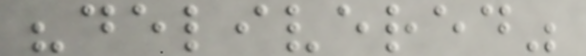"delivered"
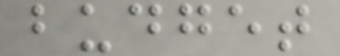budget
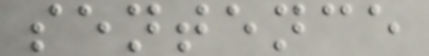sentence
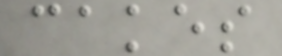cakes
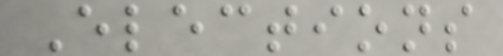Elections
